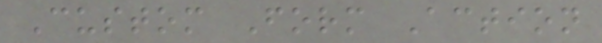Custom Form Action
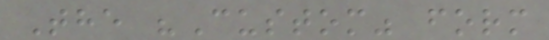The "Custom" form
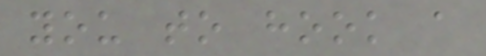you to hook a
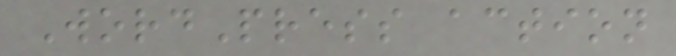WordPress action
